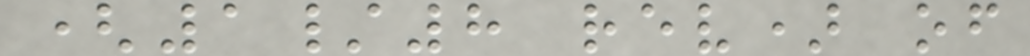(1/8 rev) of
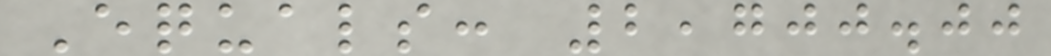Equals: 2,700.00
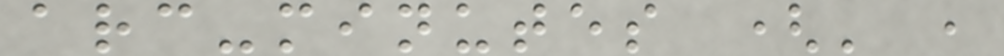arc-minutes (' ,
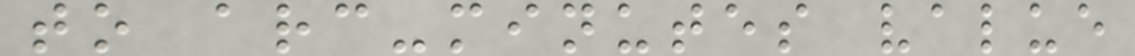to arc-minutes value
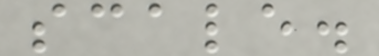scale.
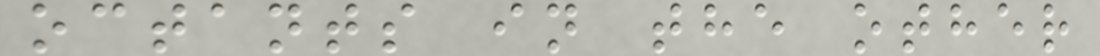octants in the other
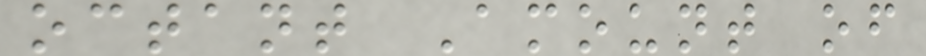octant Amount of
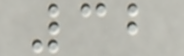32
